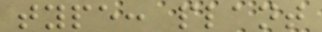type: plant
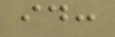id:
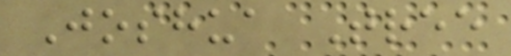Joshua Tree
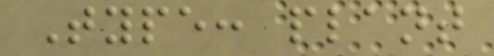Type: plant
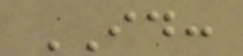ID:
